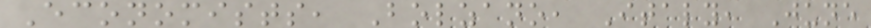Economists, Bolzano, Italy, June
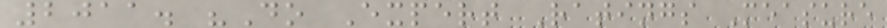2011. "Do Expert Ratings Measure
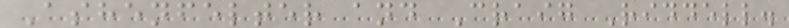Ashenfelter and Craig Riddell.
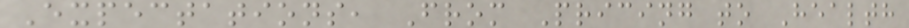Expectations, From Pricing to Health
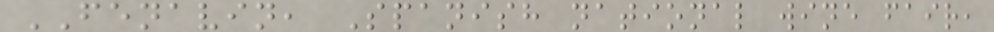FENAVIN, Spanish national wine fair,
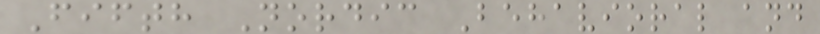Fifth Nordic Behavioral and
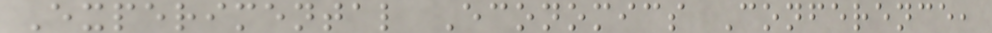Experimental Economics Conference,
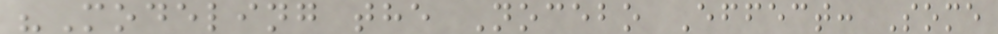"Modeling the Nocebo Effect: Some
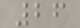26
